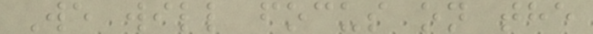We will focus on the
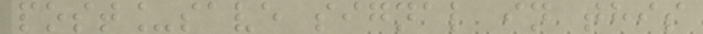post_save signal in this
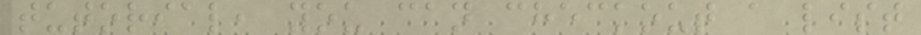tutorial, you can checkout a list
